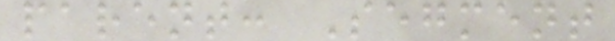parent: Segment
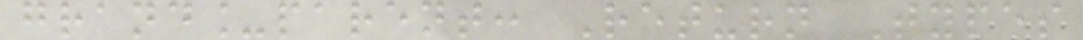grand_parent: Return Types
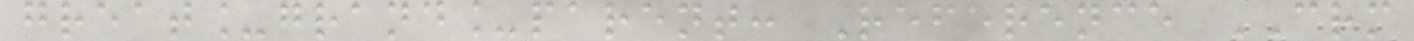great_grand_parent: Reference CRM
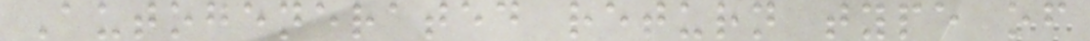Autogenerated return type of
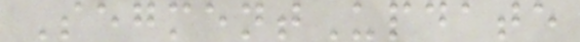SegmentUpdate
